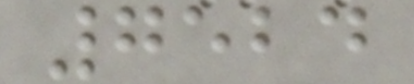7524
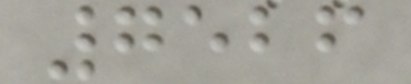7526
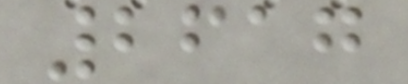2617
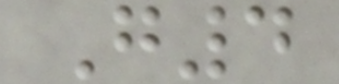G4
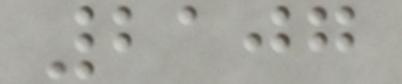2107
